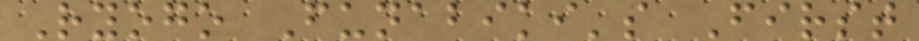Ryogo Funabiki's First
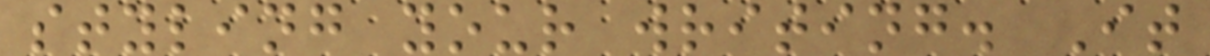styling your writing. It
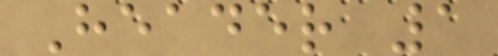Header 1
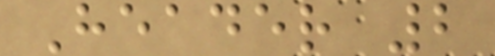Header 2
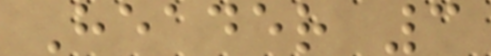Header 3
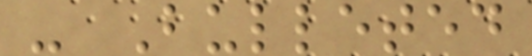- Bulleted
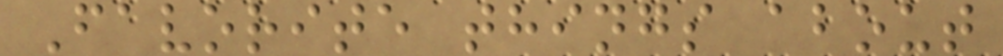Favorite things about
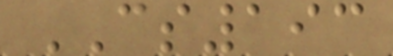CS193
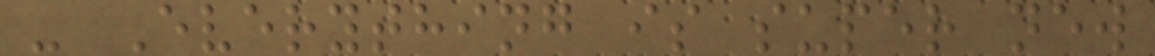- Everything is super new
